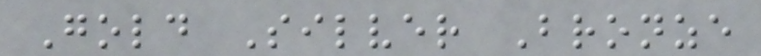Gold Silver Bronze
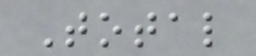Total
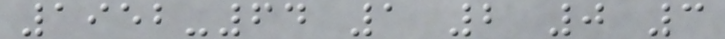1952-64 1 2 0 3
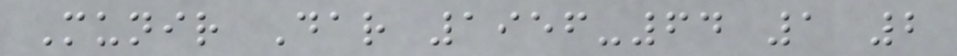Munir Dar 1956-64 1 2
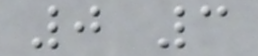0 3
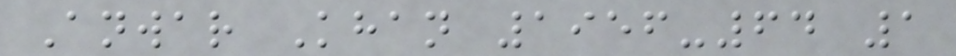Anwar Khan 1956-64 1
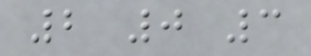2 0 3
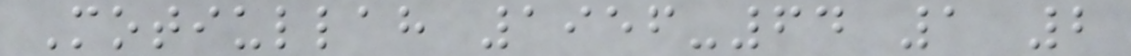Motiullah 1956-64 1 2
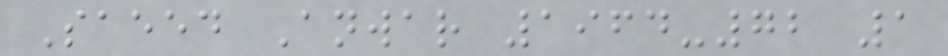Saeed Anwar 1964-72 1
